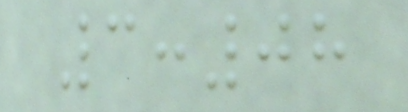3:08
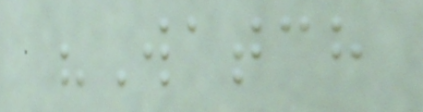"Watch
